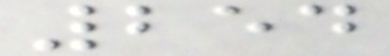254
